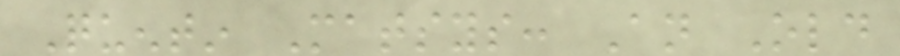Quentin Matsys: An Old
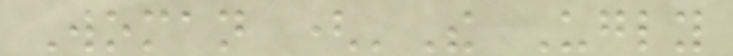Woman ('The Ugly
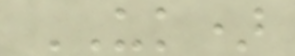UK)
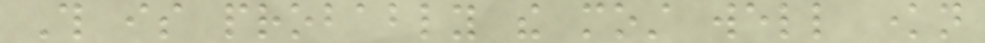This is probably the most well known
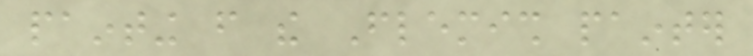painting from the Flemish painter
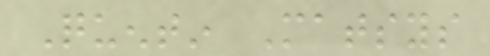Quentin Matsys
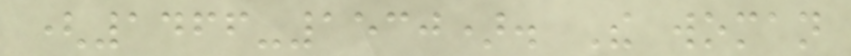(1466-1530). The woman
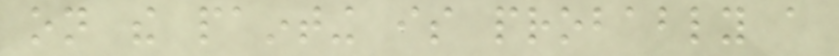on the painting is probably a
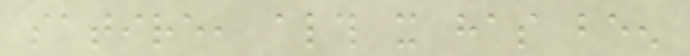satire, although it has been
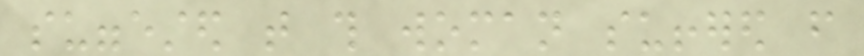suggested that this woman suffered from
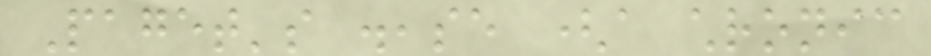Paget's disease (a chronic
